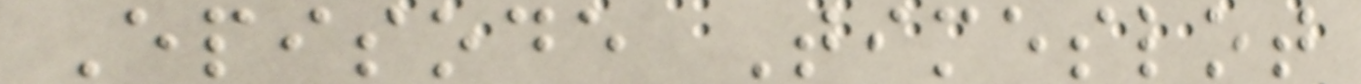Episode Timeslot
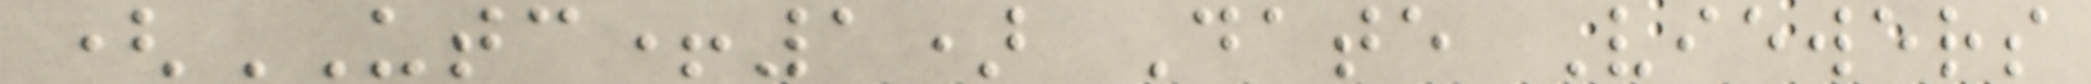(UTC+1) Date Viewers
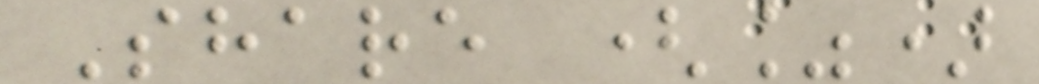Share (%)
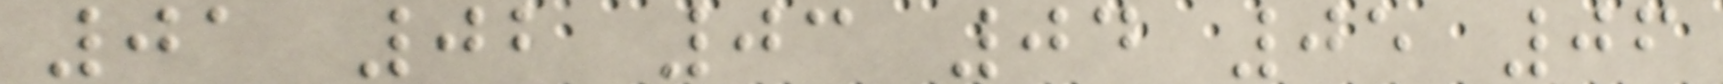01 02 03 04 05 06
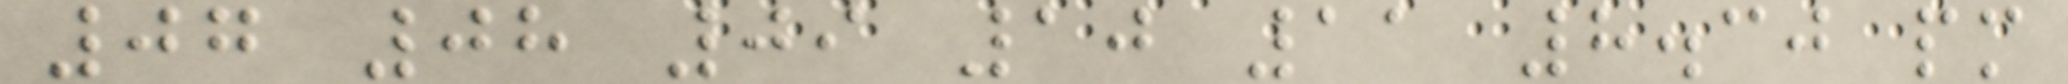07 08 09 10 11 8.30 pm
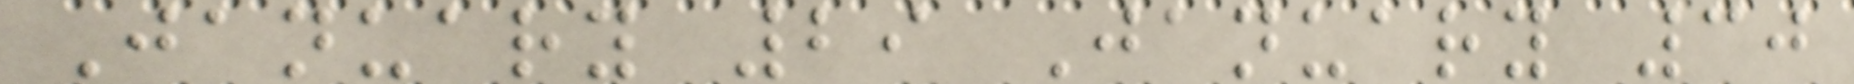January 29 January 30
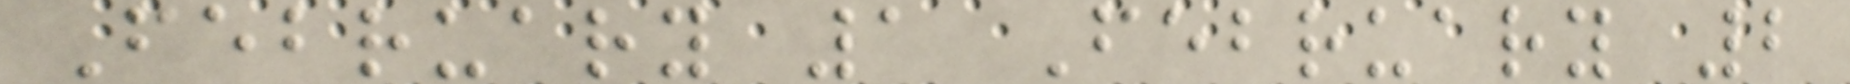February 1 February 2
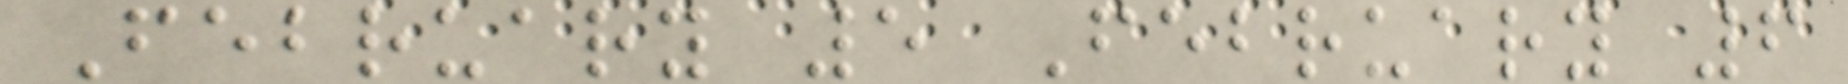February 5 February 6
